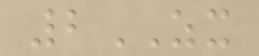2ZX
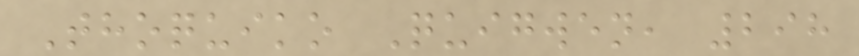Thoquiko Quigwen, 298
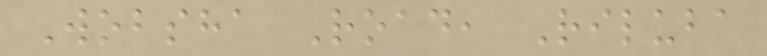Wobsha Road, Riluba
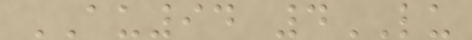AU94 4LU
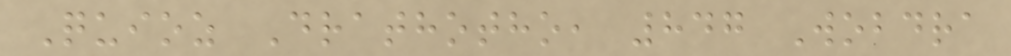Quioz Drathotho, 847 Wobdra
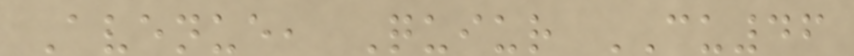Avenue, Quiur CU46
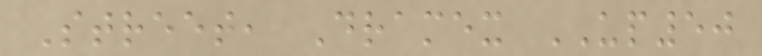Street, Dramex UP50
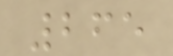265
